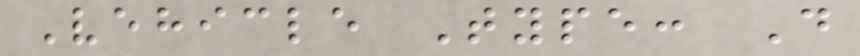Vehicle Type: D
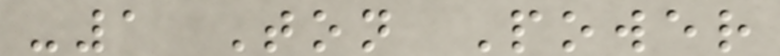-1 Ton Power
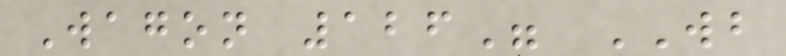Wagon 126" WB
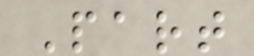Part
